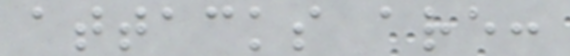attacks are:
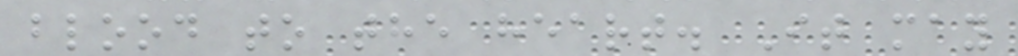blood to the heart. It may
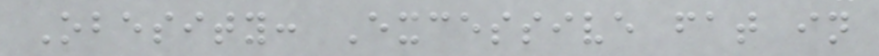Obesity: Excessive fat in
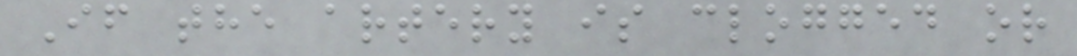If the artery is clogged or
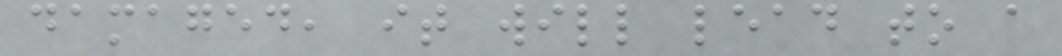damaged, it will lead to a
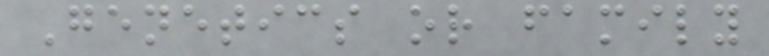Genetics or family
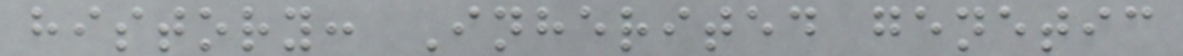history: Inherited genetic
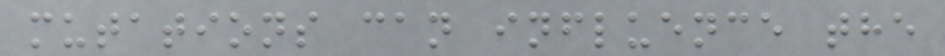mutations can influence the
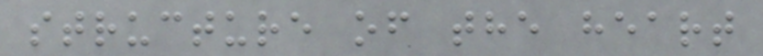structure of the heart
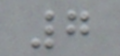7
